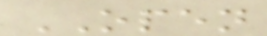OPEN
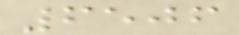6506
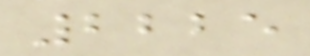2225
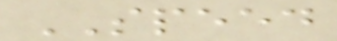SPEED
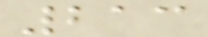213
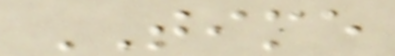TIME
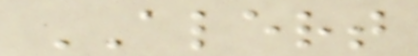ALERT
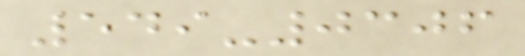549-0306
